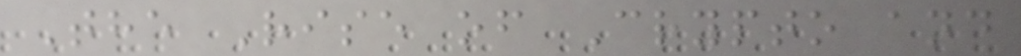The Rise of Crypto and
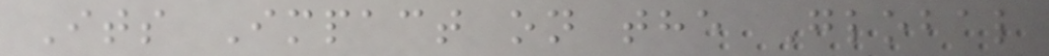Its Impact on the Global
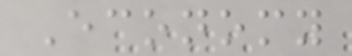Economy
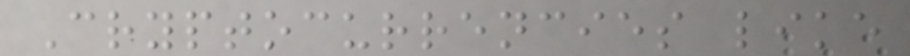Cryptocurrencies like
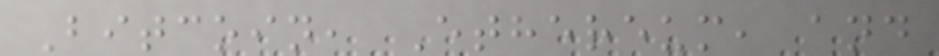Bitcoin, Ethereum, and
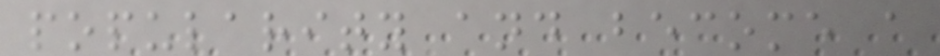popularity and become a
